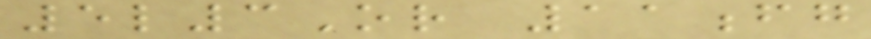5l3Or 11fg
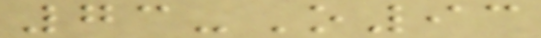73-O93
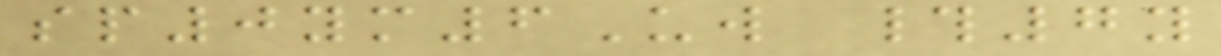sp0ym6Uw #7y
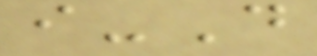i-D
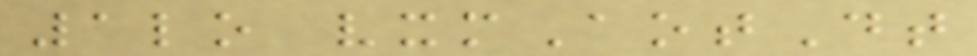1lo vxmAotDt
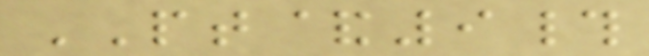PT&9#
